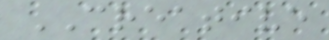CREATIVE
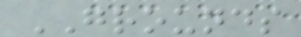GROUNDS
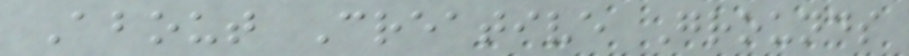About Creative Grounds
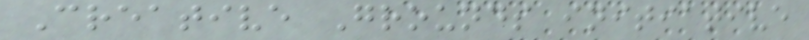Creative Grounds initiative
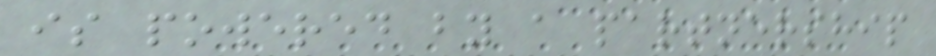is powered by a partnership
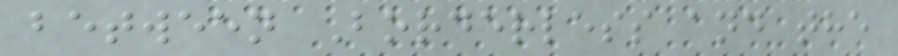between Borderless and the
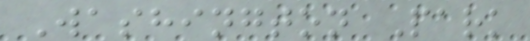Washington Park
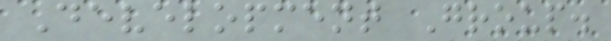Development Group.
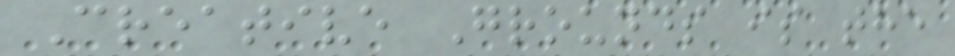Creative Grounds is the
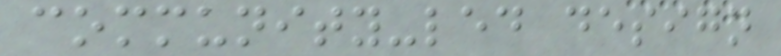community-led design
